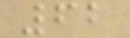62
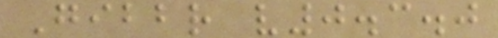Gibbr v0.3.0
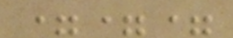===
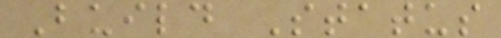Build Status
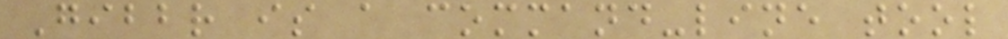Gibbr is a command-line tool
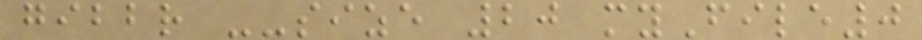gibbr --size 20 myFile0
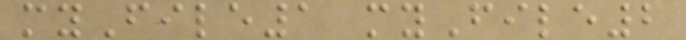myFile1 myFile2
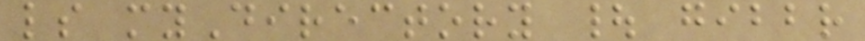ls myDirectory | gibbr
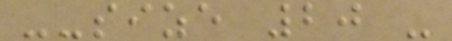--size 20 -
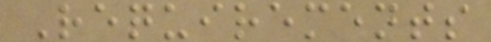Requirements
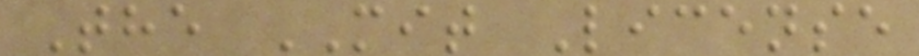The MIT License
